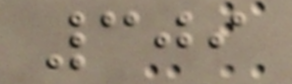309
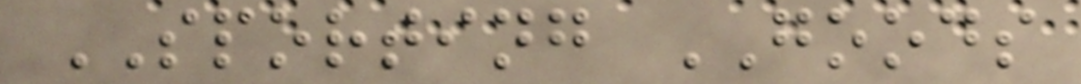SPORTING GOODS
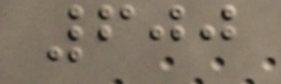600
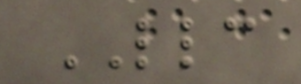LLC
